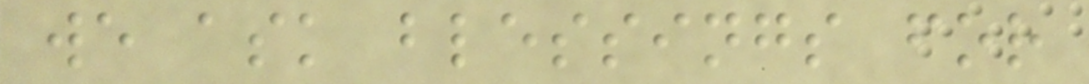we ask blessings for
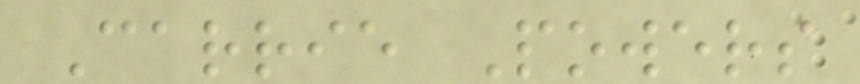Carrie Powers
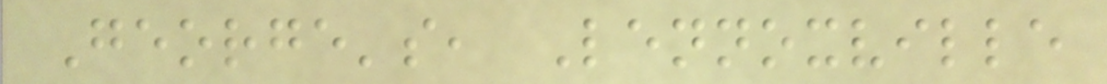George's, Lennoxville
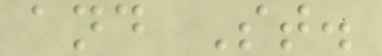and St.
